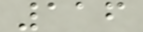116
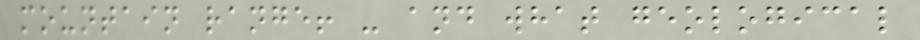mountain range! - and what geological
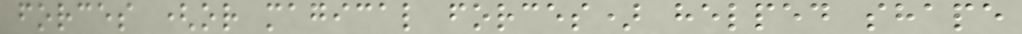forces (or magical forces) helped shape
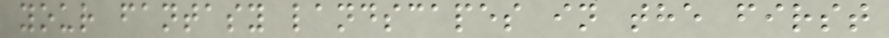your fantasy landscapes in the first
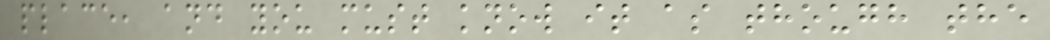place, and you must know it as though the
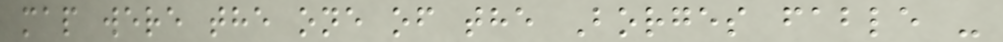map were the one of the Borges fable -
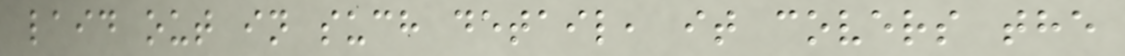laid out in such detail, it covers the
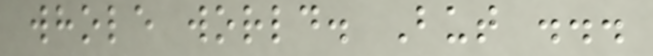whole world. But ...
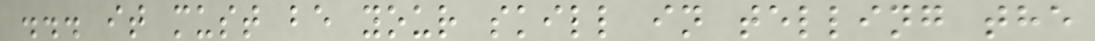... it must be your skill in telling the
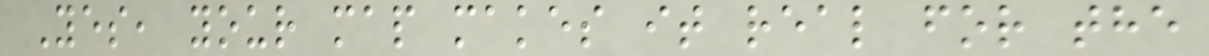Yes, your map makes it real for the
